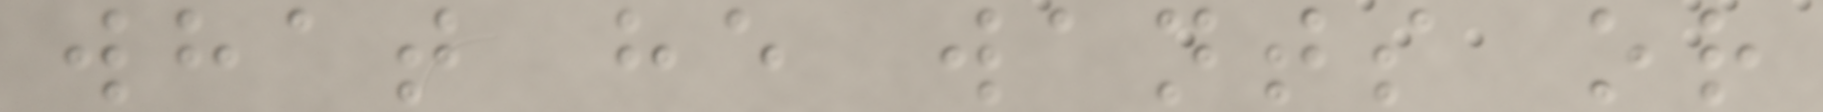what he wants or
